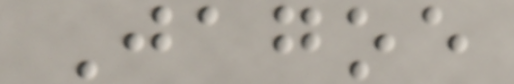Jagoe
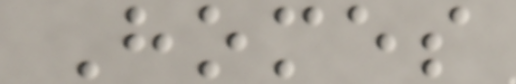Homes
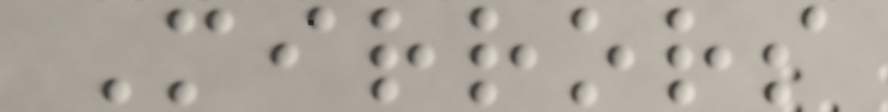Mirrors
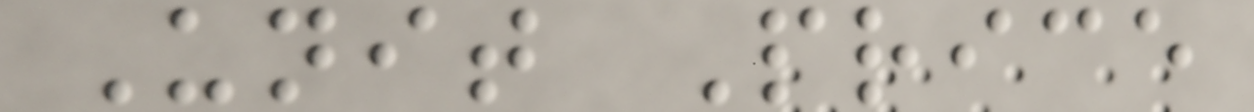Unit Price
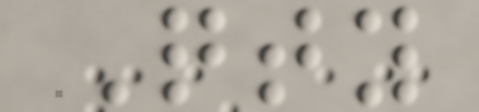Qty
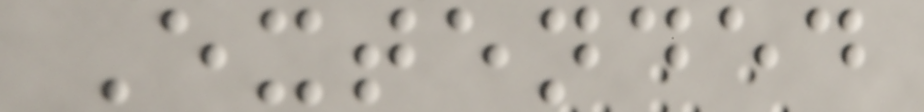Extended
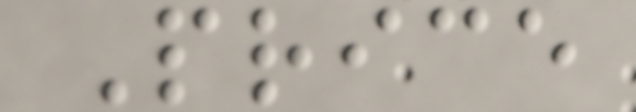Price
